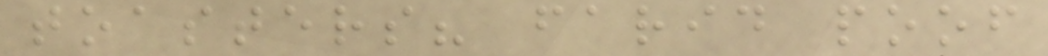toasters? farid poof
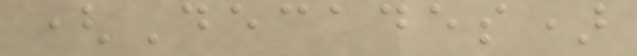(Decades)
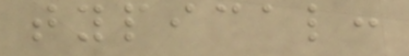typical:
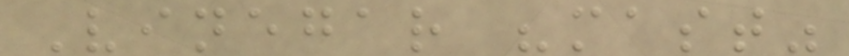Vinegar "mast"
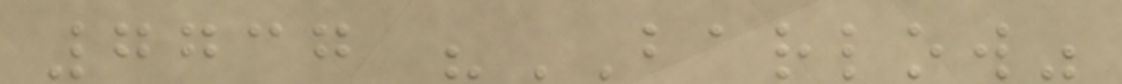7737 "BARLOW"
